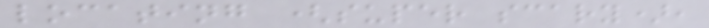locating (super scary),
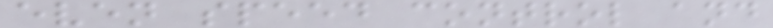even speed control and
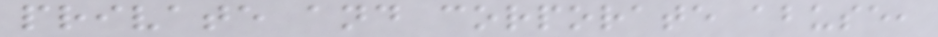private and corporate abuse,
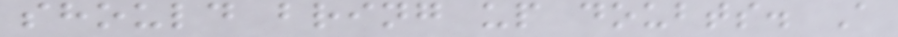should bring up doubts. A
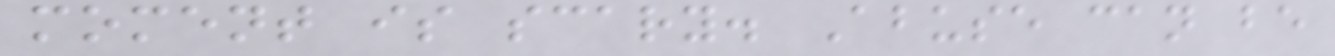moment is scary. Abuse can be
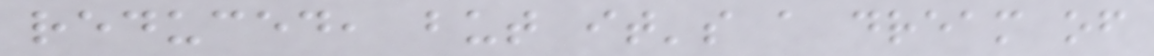reduced, but it's a dream of
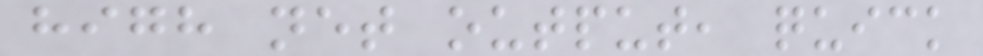high net output, quick
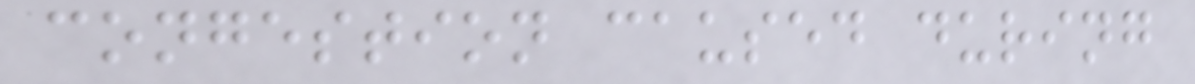congestion caused during
